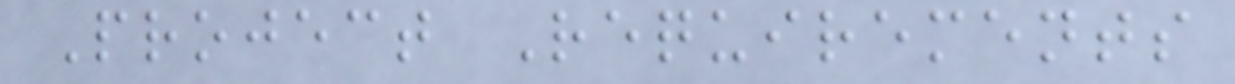Project Requirements
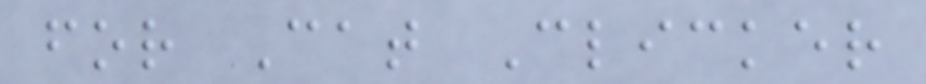for Cat Clicker
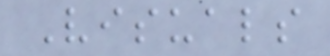Visuals
